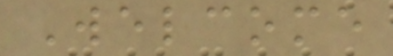Welcome
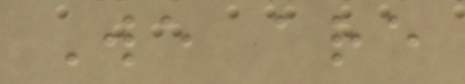We are
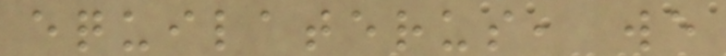equilaterus, we
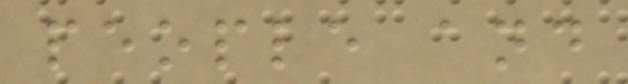people and
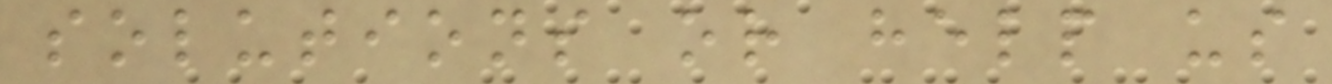solutions or help us
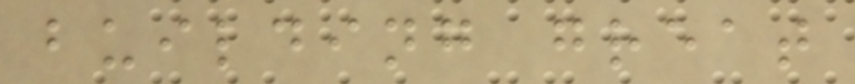building great
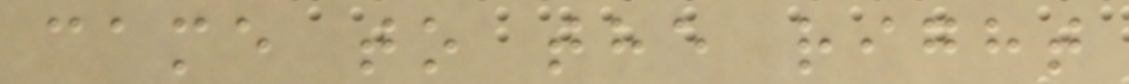came to the right
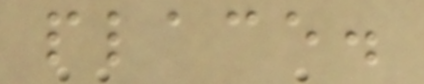place.
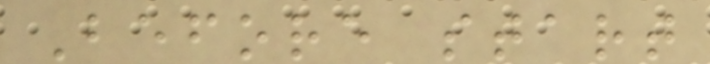Before start
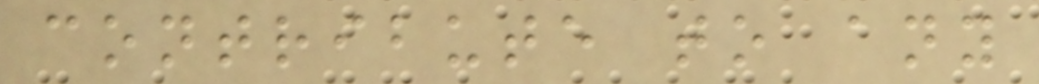contribute to any
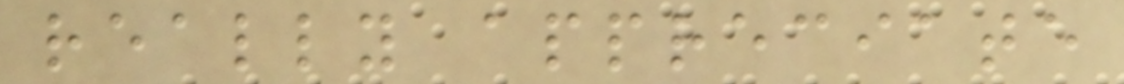really appreciate
